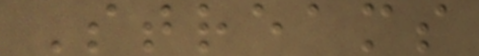Streams
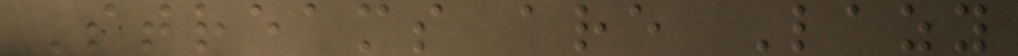Streams are Lazy
